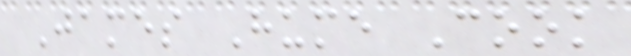James Hume Cook
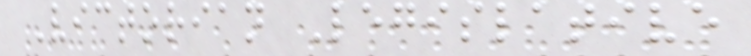Victorian Legislative
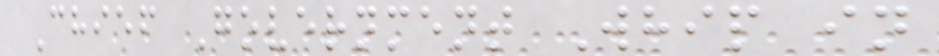Chief Government Whip in
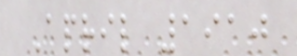April 1910
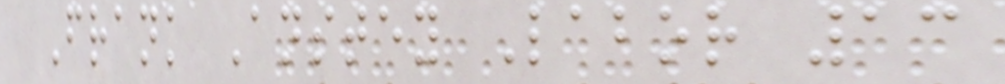Frank Anstey Labor 13
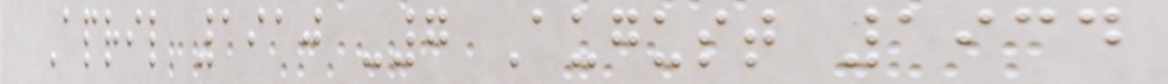April 1910 -7 August 1934
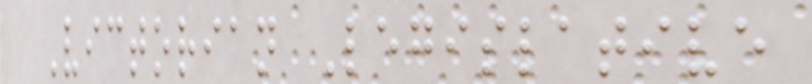Victorian Legislative
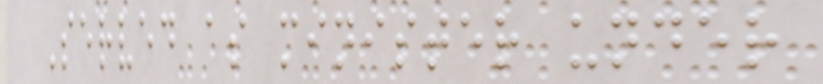Served as minister under
